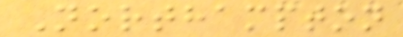Northampton
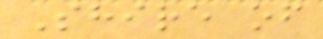Shire of
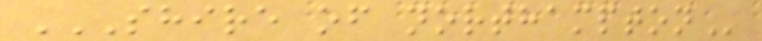SHIRE OF NORTHAMPTON
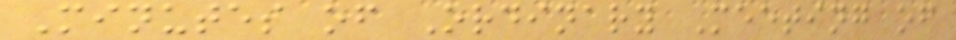Minutes of Ordinary Meeting of
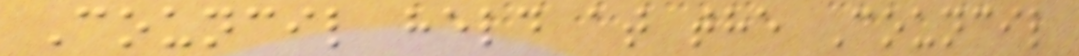Council held at the Council
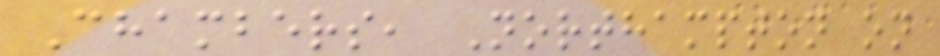Chambers, Northampton on
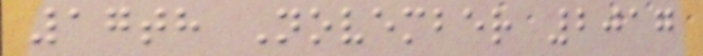17th November 2017
